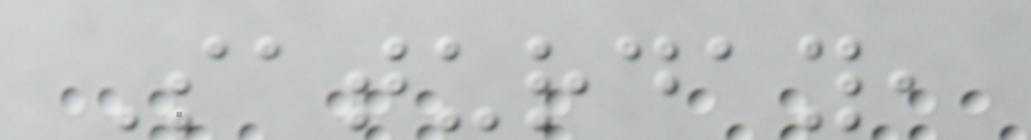Saturday,
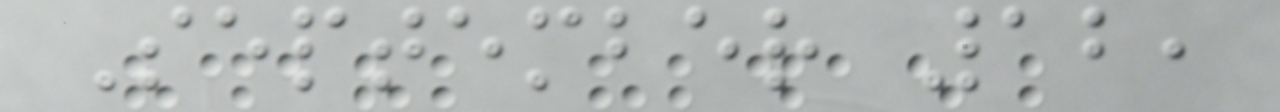September 12,
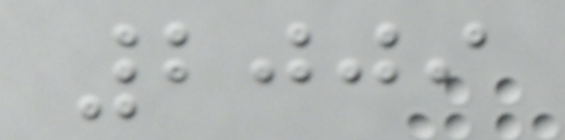2009
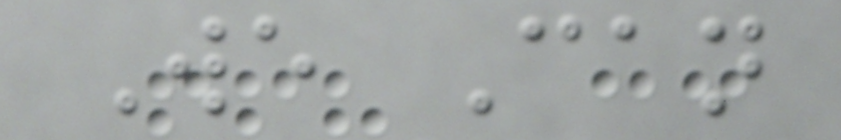We Can
